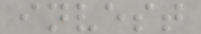invest
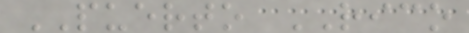PUERTO RICO
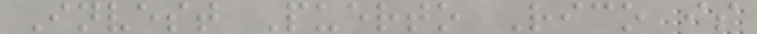Invest Puerto Rico is
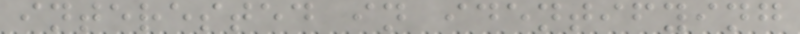interested in identifying
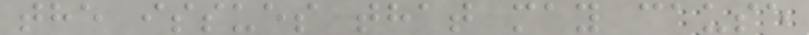the issues that may cause
